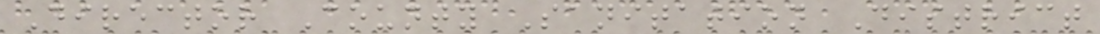Director County Sanitation District
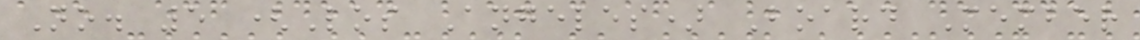No. 5 (Los Angeles) Board Member
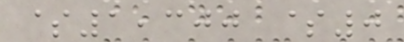$1,300 $0
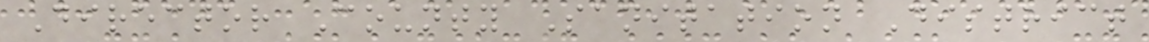Director County Sanitation District
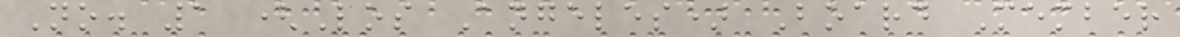No. 1 (Los Angeles) Board Member
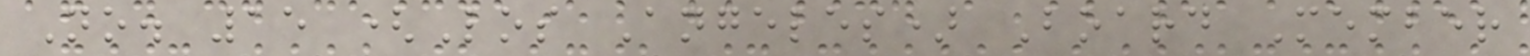No. 15 (Los Angeles) Board Member
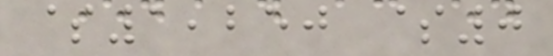$1,250 $0
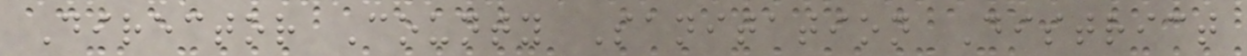Director County Sanitation District
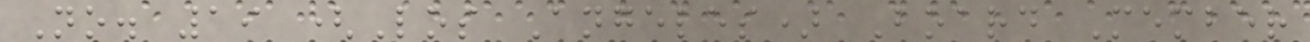No. 19 (Los Angeles) Board Member
